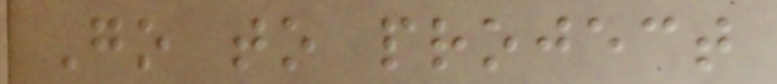Go to project
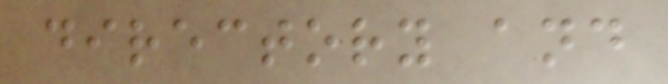directory and
